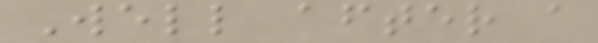Well after a
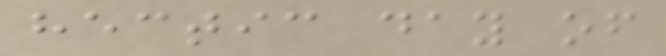hectic day of
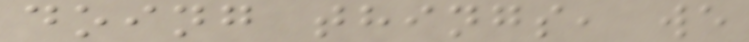doing things, we
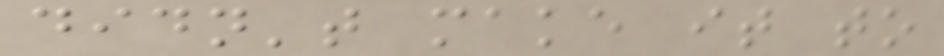didn't make it to
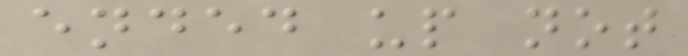ended up not
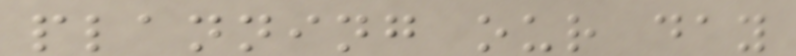planning our day
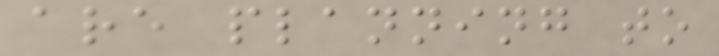are planning to
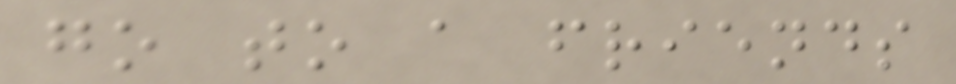go to a friends
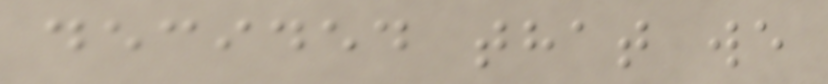decided that we
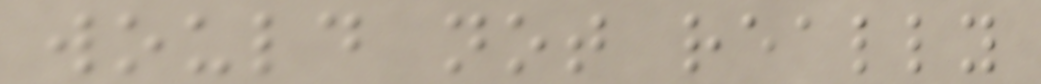would not really
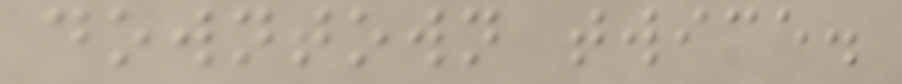downtown twice.
